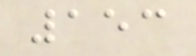153
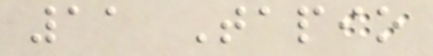11 Tapio
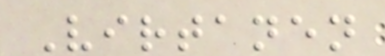Virtanen
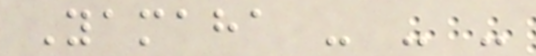Yamaha - - -
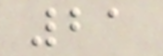21
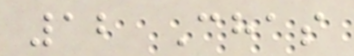12 Chas
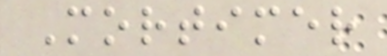Mortimer
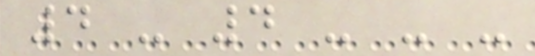4 - 4 - - -
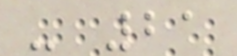- 21
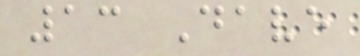13 Dave
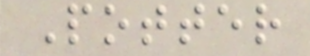Potter
